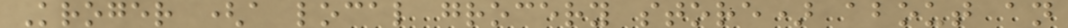Kroger (a local grocery store) about an
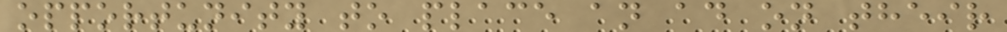opportunity to place an ad on their
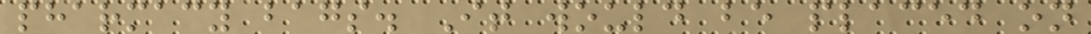pharmacy bags. It would be placed on
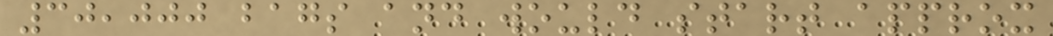30,000 bags and would start approx
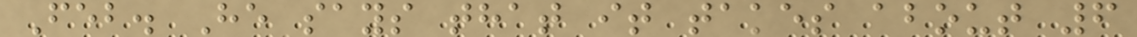Feb. He says that it takes about 6
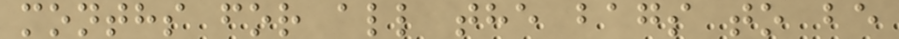months for all the bags to be
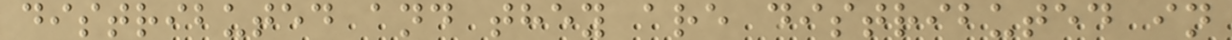distributed and they are distributed in
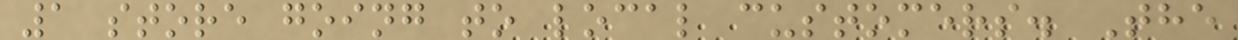1 store going to local customers. The
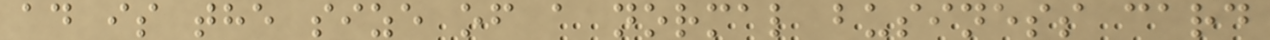ad is the size of a normal business card
